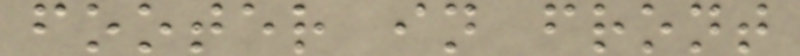footer in front
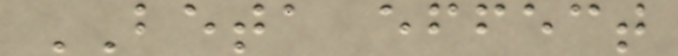BETA effect
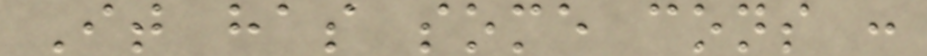It has some cons :
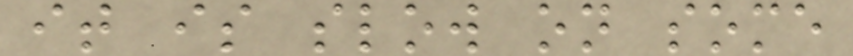it is slow on some
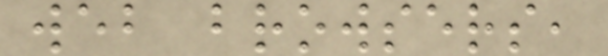web browsers,
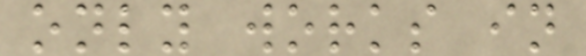only works in
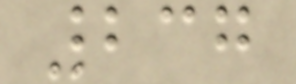237
